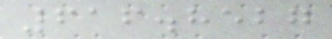616.8527
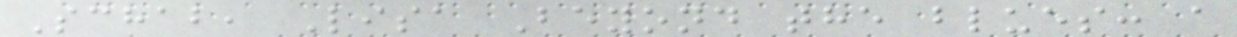Schab, Lisa Beyond the blues: a
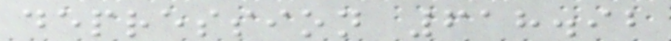depression 618.92
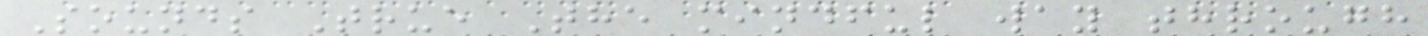Sounds True The mindful way through
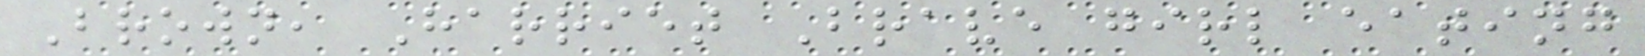Brown, Harriet Brave girl eating
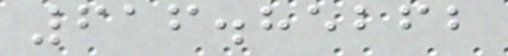616.85262
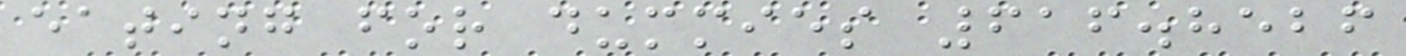eating for dummies 616.8526
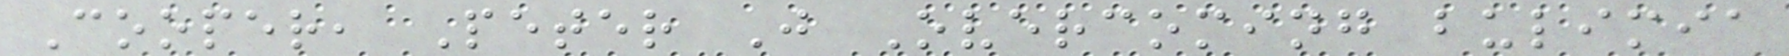Cooper, Peter J Overcoming bulimia
